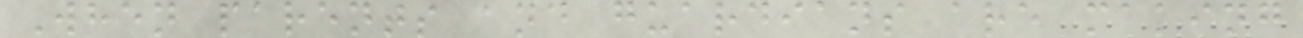When parents and guardians are making
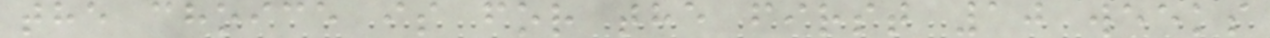the choice is for the first 10 weeks
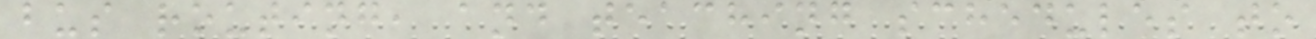bus routing, and teaching schedules to
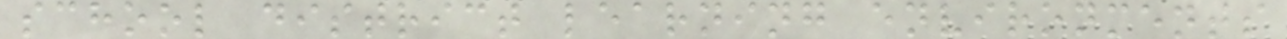school district learning environments
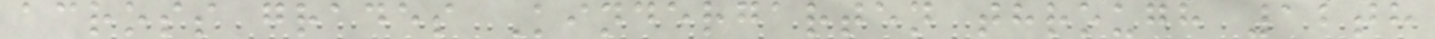across grades Kindergarten through 12th
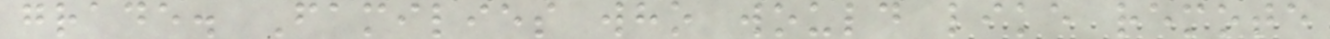grade. Families who would like remote
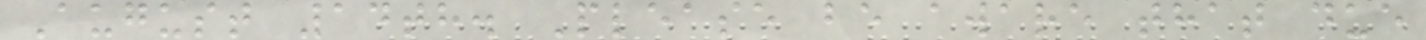August 14th. Please be aware that due
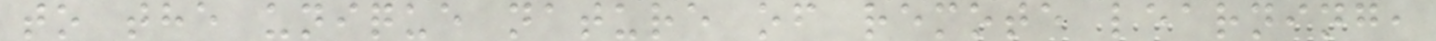to the unique nature of remote learning,
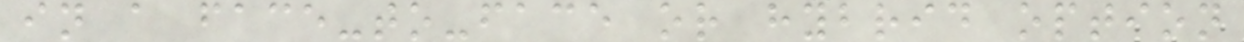in a face-to-face or hybrid option
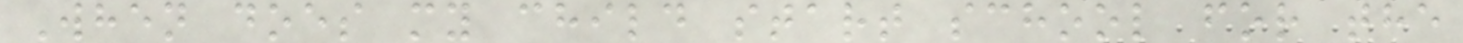When does my child start school for the
